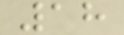18
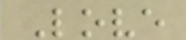Love
